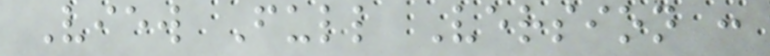View Full Version :
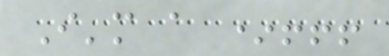I'm a *!!!
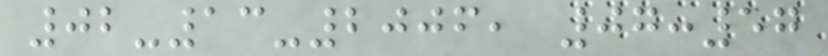02-13-2006, 07:57
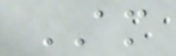AM
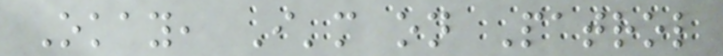Okay, I'm on Patrol
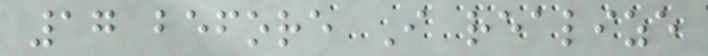17 before I realize
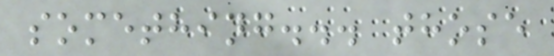something... those
